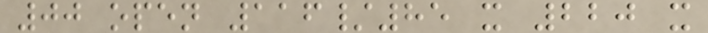00 open 116/85 x 220 x
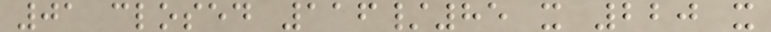01 closed 116/85 x 220 x
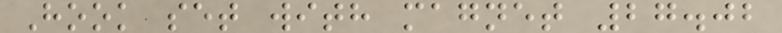Hook set with magnet 27.02
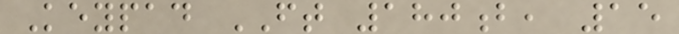Keypad FT 180b, 15
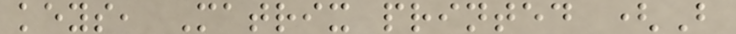keys, Matrix printed (B
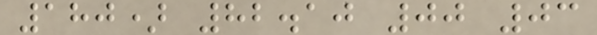180) 82.10 00 03
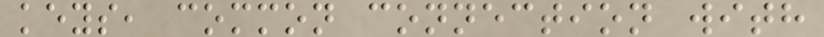keys, common connection with
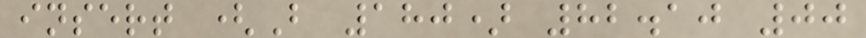insert (B 180) 82.10 00
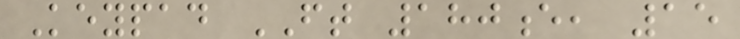Keypad FT 180e, 15
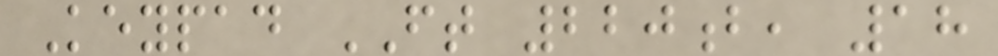Keypad FT 220b, 18
